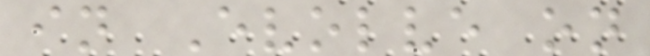in Evolve on
